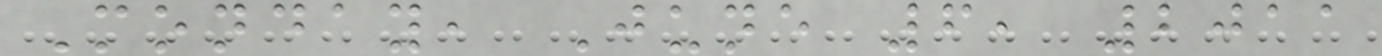Monday, June 6, 2011
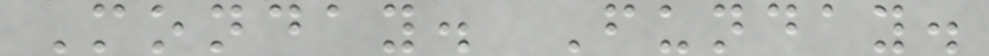Monday. Funday.
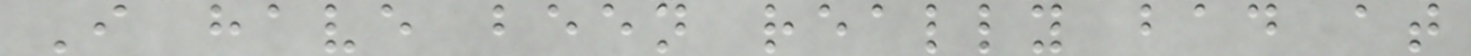I have been really bad at
